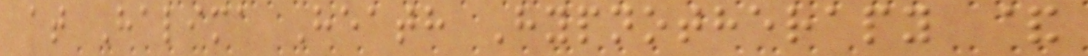at Halima Heath Hypnotherapy &
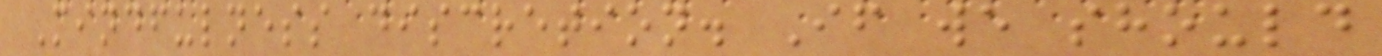Mindfulness discretion. If we should
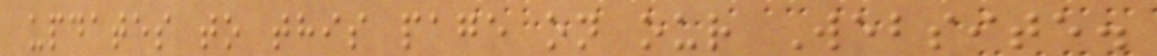updates to this page on our Website.
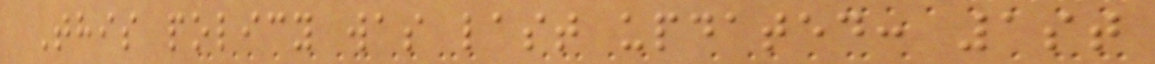This policy was last updated: 1st
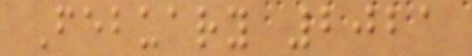Febuary 2021
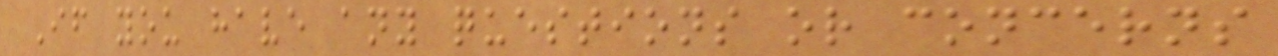If you have any questions or concerns
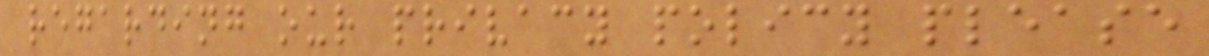regarding our privacy policy please
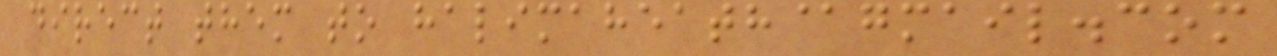direct them to halimaheath@gmail.com
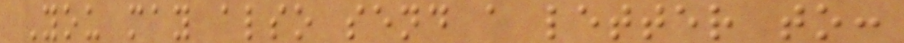You may also send a letter to:
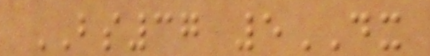BS37 5DX
